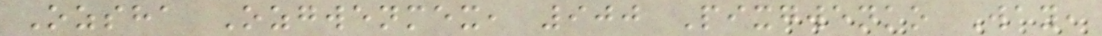Ozsha Ozgwenmex, 900 Pixgwenko Way,
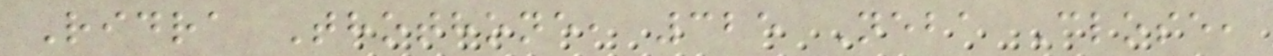Ridra Thothone, 325 Neba Close,
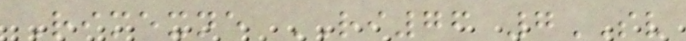Rimexne RI76 7SV
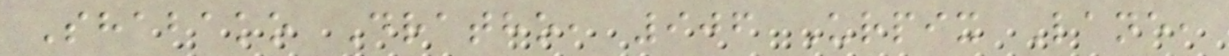Shabako Dratho, 906 Urpix Lane,
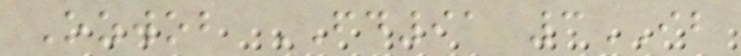Ozwob FD91 3IB
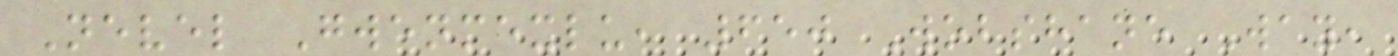Nevel Gwenmexlu, 650 Wobshane Way,
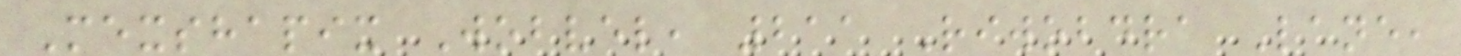Mexshapix Wobvel, 211 Riwobdra Lane,
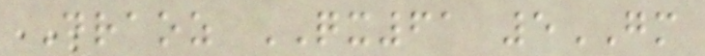Draoz QX61 5GM
